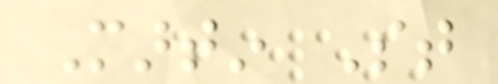Martin St
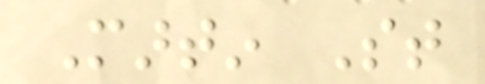Martin St
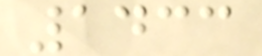1433
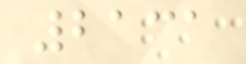2131
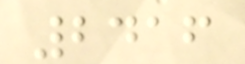2416
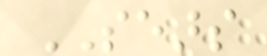SEARS
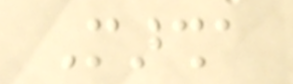Marsha
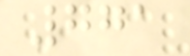771
